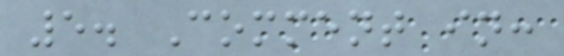5. Comment in:
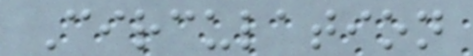Circulation
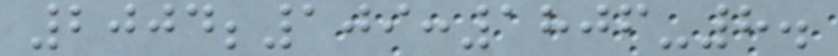2004;109:1806-8.
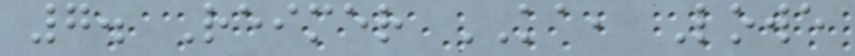7. Reimer KA, Lowe
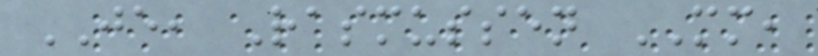JE, Rasmussen MM,
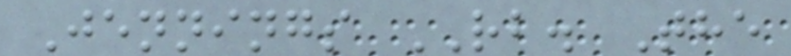Jennings RB. The
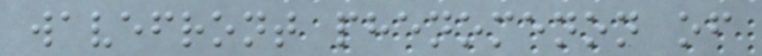wavefront phenomenon of
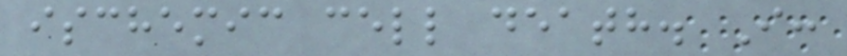ischemic cell death. I:
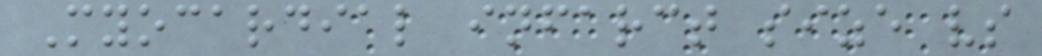Myocardial infarct size vs
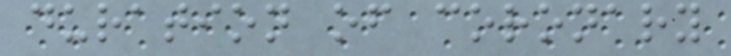duration of coronary
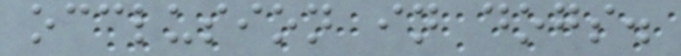occlusion in dogs.
